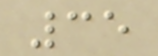35
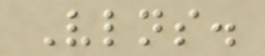Vlns.
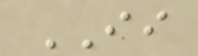II
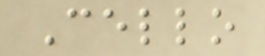Cello
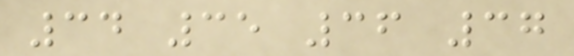34 35 36 37
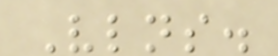Vlns.
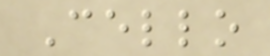Cello
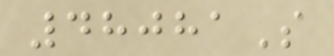48081S
